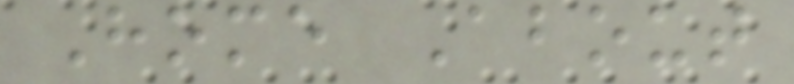Home About
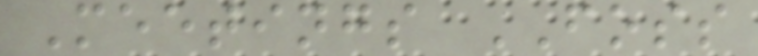Meetings FOSS
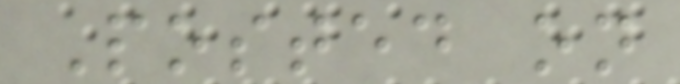Posted on
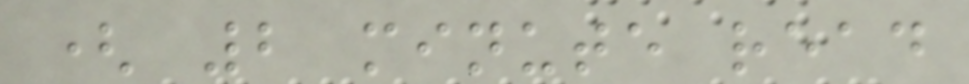( 2 minute read
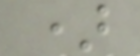)
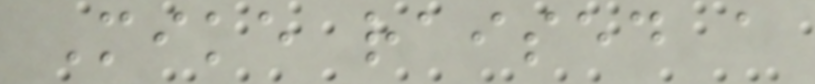Mike raised a
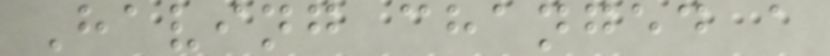Having changed a
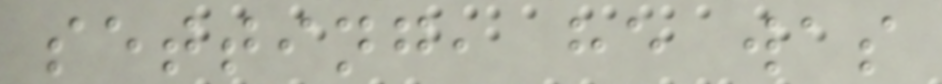setting, he was
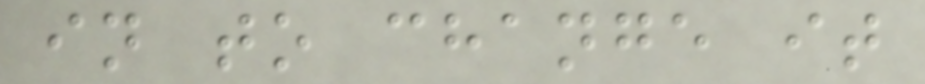in to change it
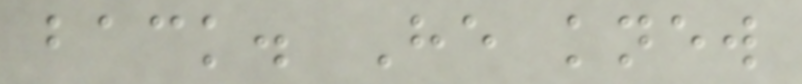back. He knew
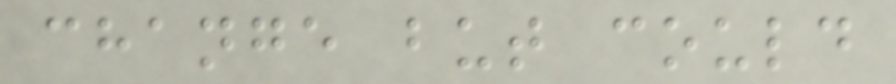change but could
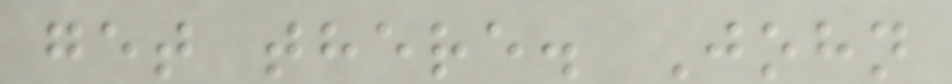get there. John
